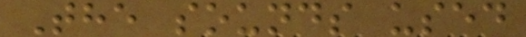The sounds used
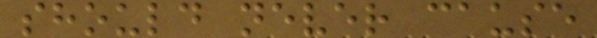should never cause
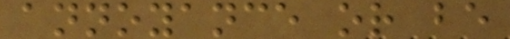annoyance or be
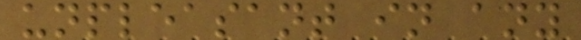unpleasant in any
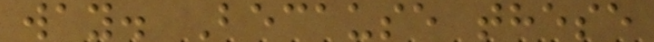way. Because these
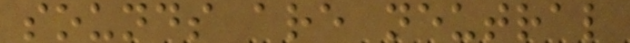sounds are neutral
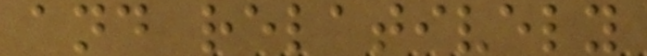and relatively
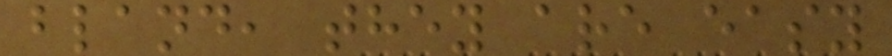bland, they are easy
